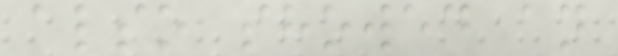also showed an
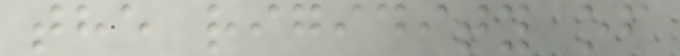the rigidity of
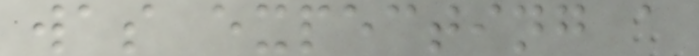was expecting a
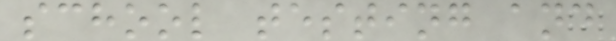school testing and
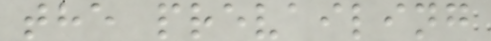the prevailing
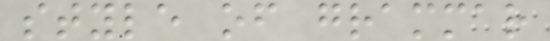style of grammar
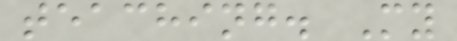teaching. My
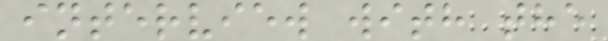interview with the
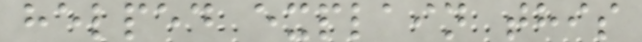helped explain this
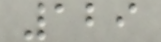129
